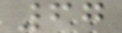67
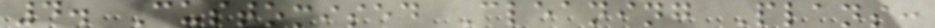4. Customised Cleaning Plans:
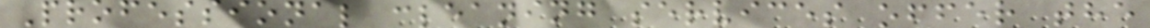Professional cleaning services offer the
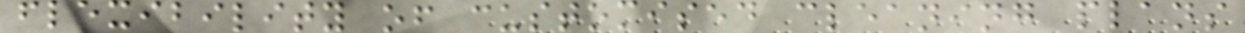flexibility of customised cleaning plans
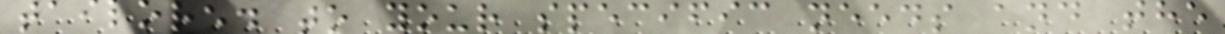tailored to your specific needs and the
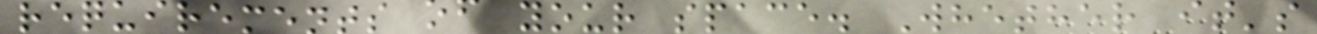requirements of your space. Whether it's
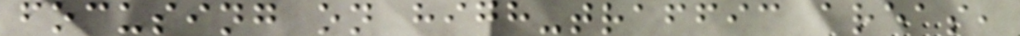focusing on high-traffic areas,
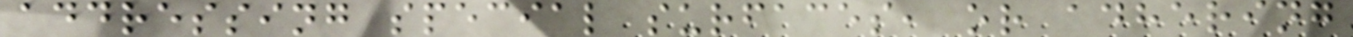addressing special surfaces, or adhering
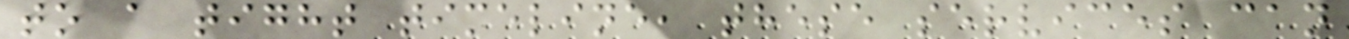to a tight timeline, these services can
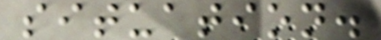situation.
